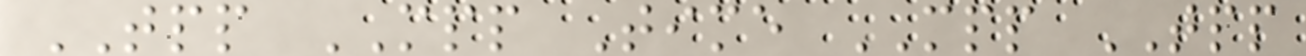TPP MPP Time MPP TPP
